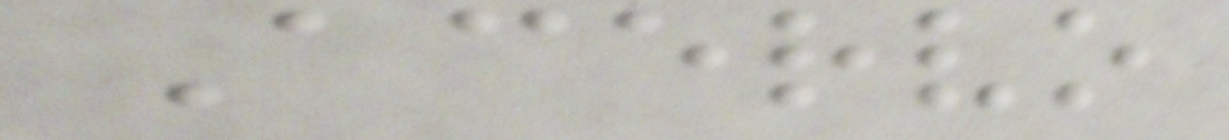Acervo
